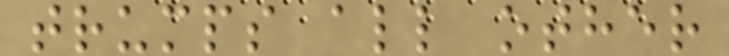trumps all other
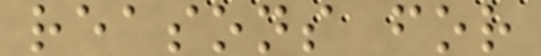reasons for
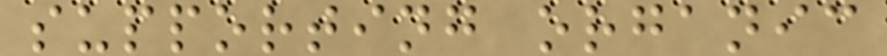supporting organic
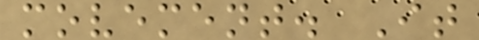movement. It
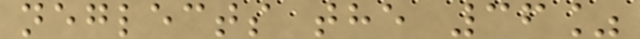neglects the 36%
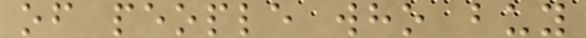of people who buy
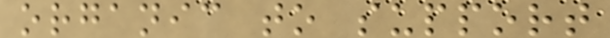organic to support
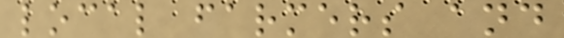local farmers and
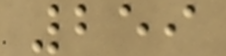259
